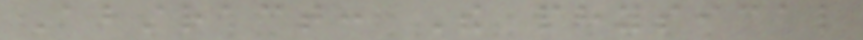Abstract: The physical
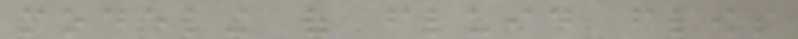modeling of fluid flows
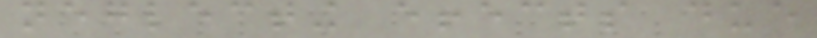neglecting effects due
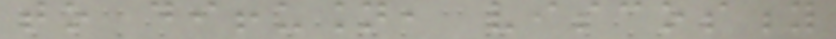to diffusion, viscosity
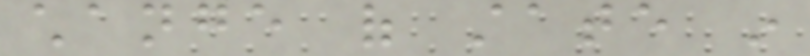change of state in
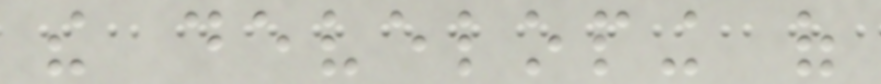the developing of
